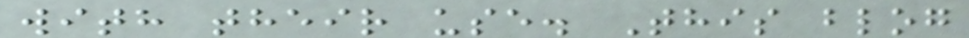with their use. This blog
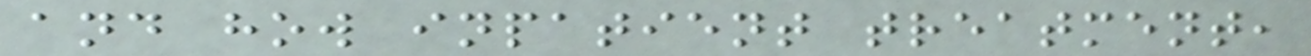and how inpatient treatment,
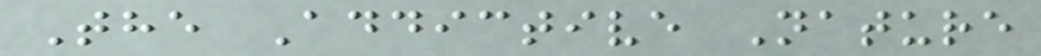The Addictive Nature
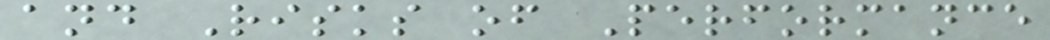and Risks of Performance
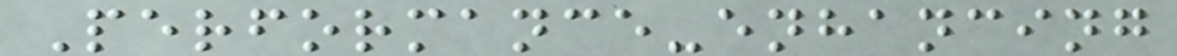Performance-enhancing
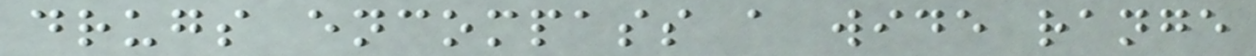drugs encompass a wide range
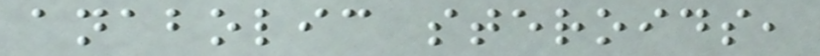anabolic steroids,
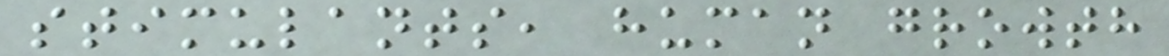stimulants, human growth
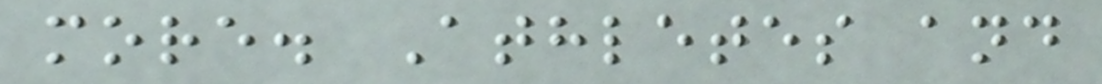more. Athletes and
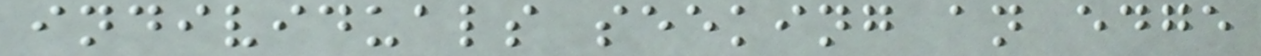individuals seeking an edge
